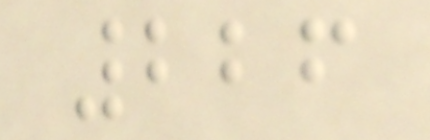226
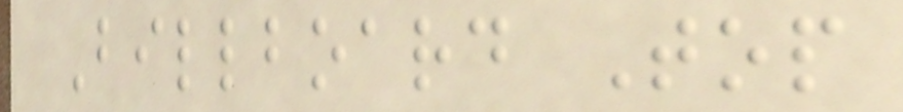Billboard Top
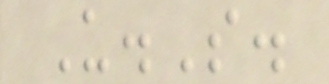U.S.
